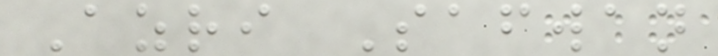Azri Safwan
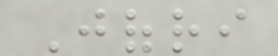Jofri
